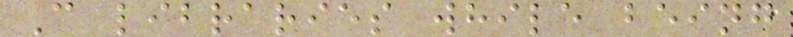C libraries while being
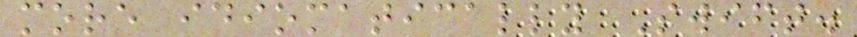more idiomatically Swift.
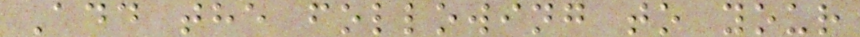Add the following to your
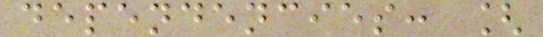dependencies: [
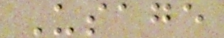Usage
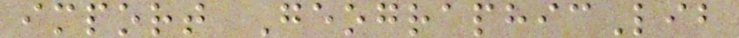import GeographicLib
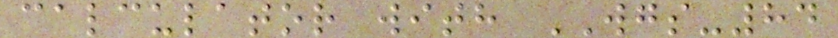calculator with WGS-84
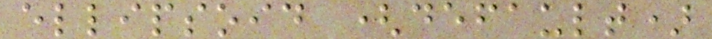ellipsoid (default)
